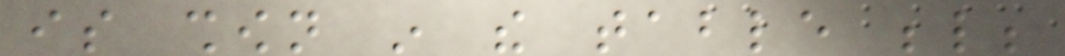is shown in the table below;
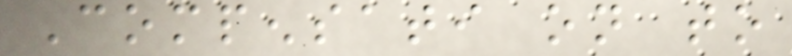Compensati on to
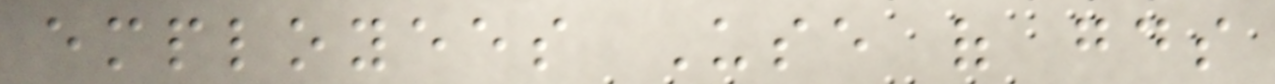employees Use of goods
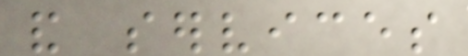and services
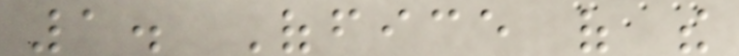1. Office of the
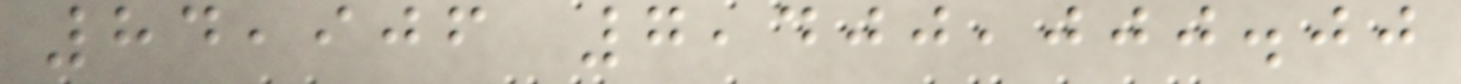84,906 7,400,000.00
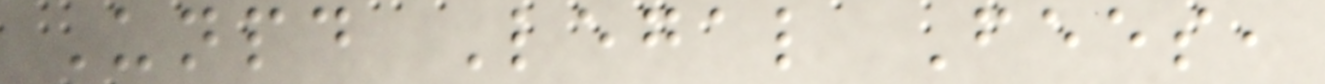Unpaid Legal Fees,
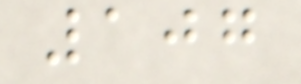107
